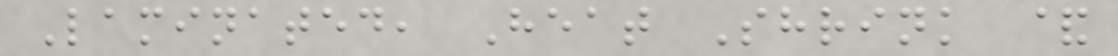Laminated, Heat Shrink &
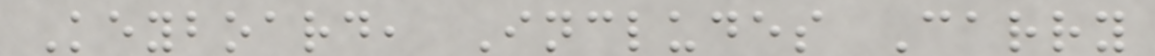Keyboard, Includes Carry
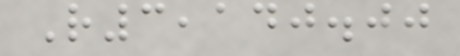R3,140.00
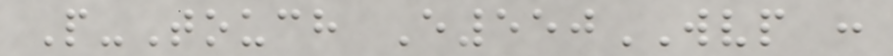P-Touch E550WVP :
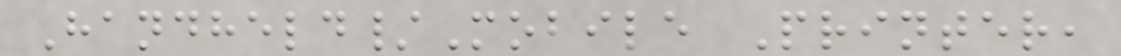Handheld/Mobile Printer,
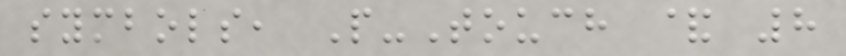symbols, P-Touch & 8
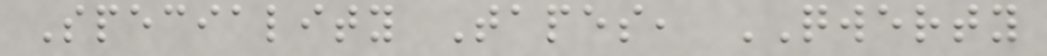Speciality Tapes, QWERTY
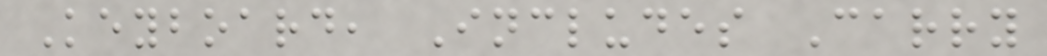Keyboard, Includes Carry
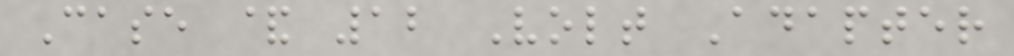Case & 12 Volt Adapter
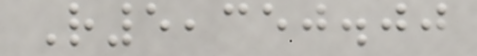R5,350.00
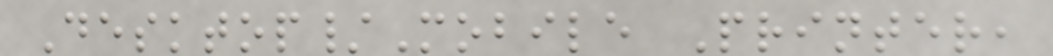Desktop/Mobile Printer,
